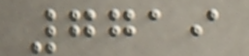7719
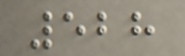528
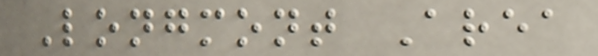Longmont Area
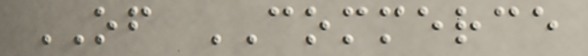OF COMMERCE
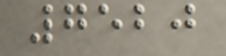7520
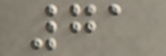71
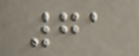71
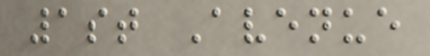1st Avenue
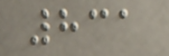831
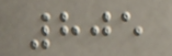805
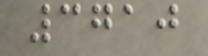3710
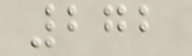272
